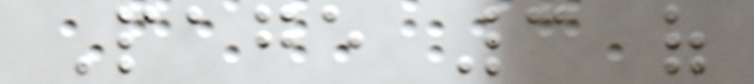Page 3 of
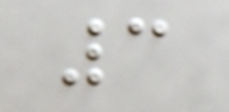3
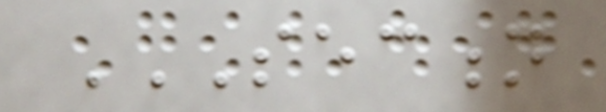SECTION
